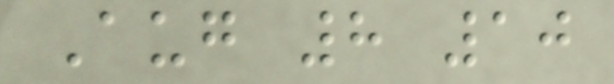Aug 8 10
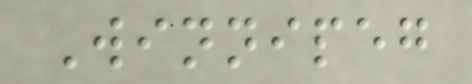Winnipeg
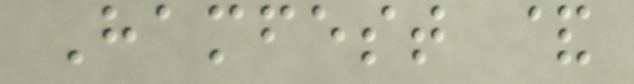Hamfest &
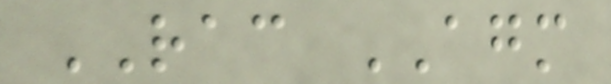RAC AGM
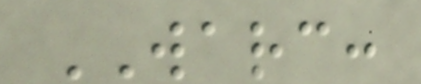WARC:
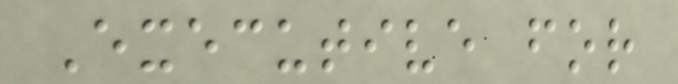Executive for
